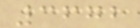3672
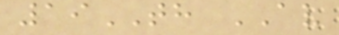19TH AV
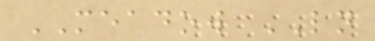MEADOW LN
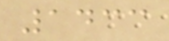1433
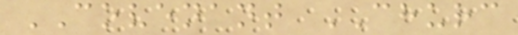COVENANT CHURC
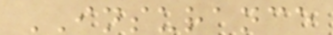INSURANCE
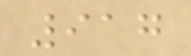917
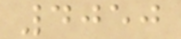4050
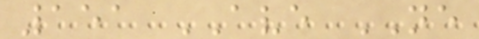151 AVE NE
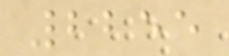2255
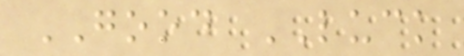GOOD LUCK
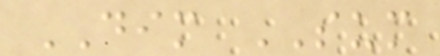DIM SUM
